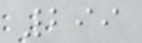299
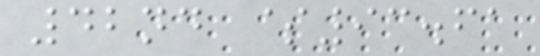42nd $93.61
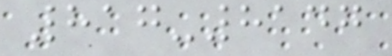817-8147
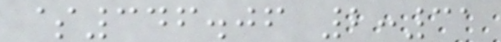$346.06 2:31
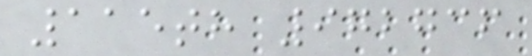115th 972736
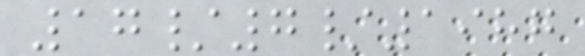17/7/1987
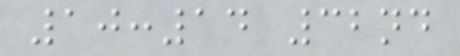10:14 32nd
